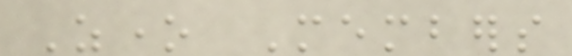Zone Members
